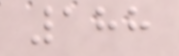188
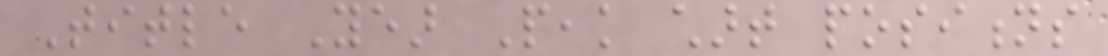Title Year Peak chart positions
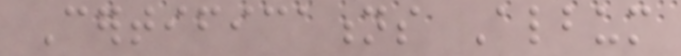Certifications Album
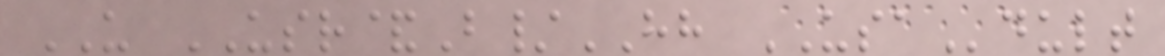US USR&B/HH USAdult
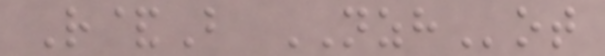R&B NZHot
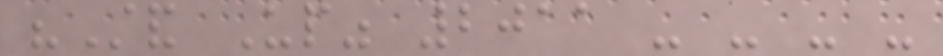"Stand Up" 2011 - - - -
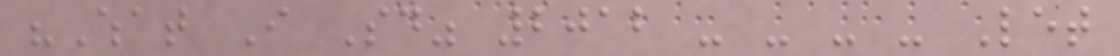"What I Said" 2012 - - - - Let
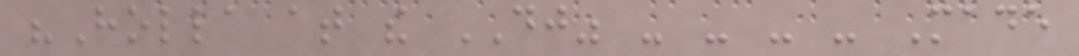"Holla at the DJ" - - - - Made
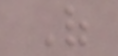Of
